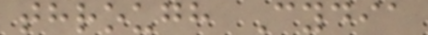through Cydia
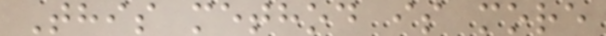This method is more
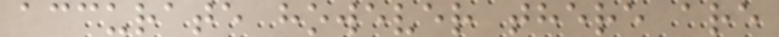accurate however there are
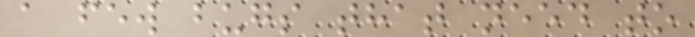a few bugs that need to
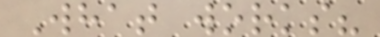What works?
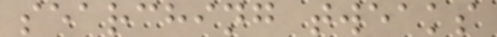searching tweaks
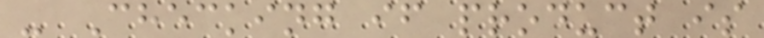- Checking if product is
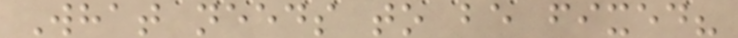What needs to be fixed?
